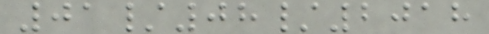01/08/2018
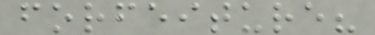forfeiture?
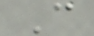C
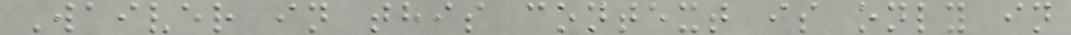Waiver in this context is only in
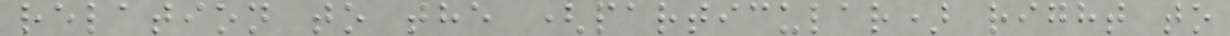relation to the (particular) right to
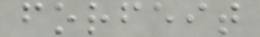forfeit
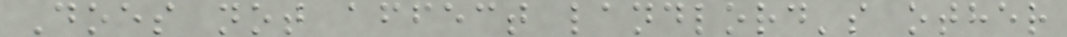Does not affect landlord's other
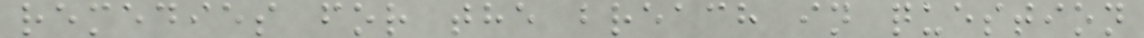remedies for the breach in question
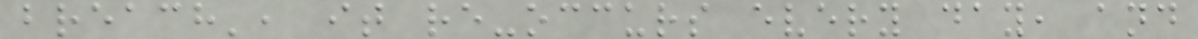breach', it re-occurs every day, and
